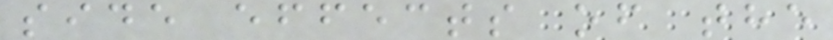side effects of the
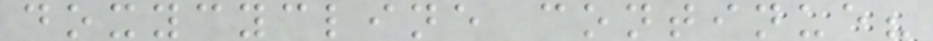doxycycline continue?
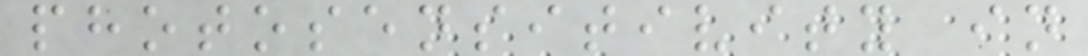photosensitivity in
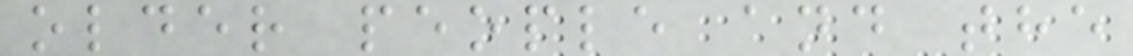older people and the
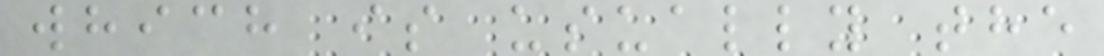which is usually the
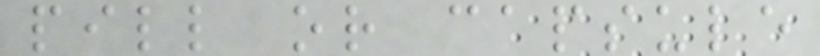pill or capsule
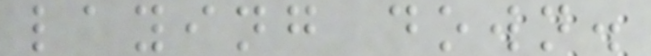laying down.
